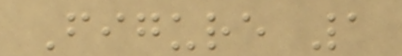Figure 1
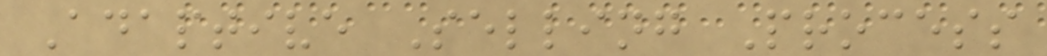Adaptive Selling Process
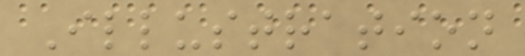Illustration
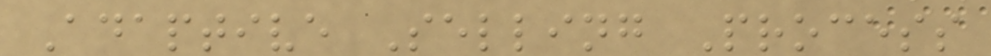Adaptive Selling Process
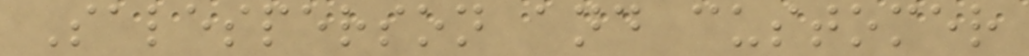Salesperson and customer
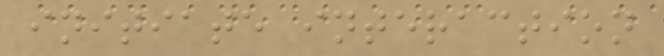initiate interaction
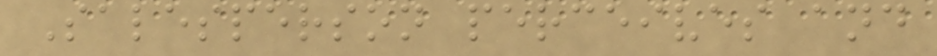Salesperson perceives and
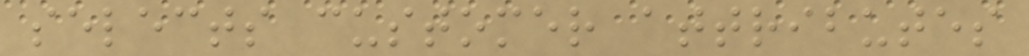selects customer attributes
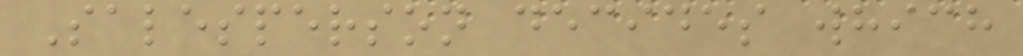Salesperson decides which
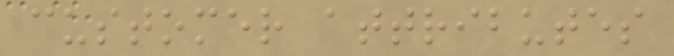customer attributes
